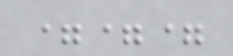===
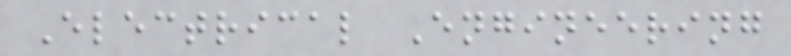Electrical Engineering
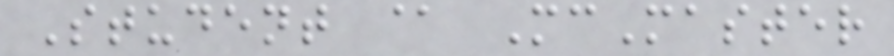Student @ McMaster
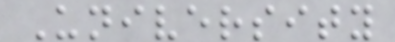University
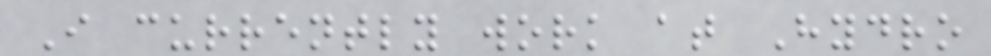I currently work at Hydro
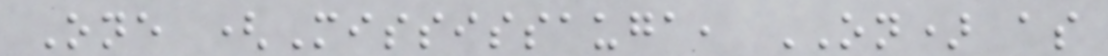One (Mississauga, ON) as
